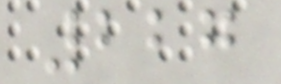227
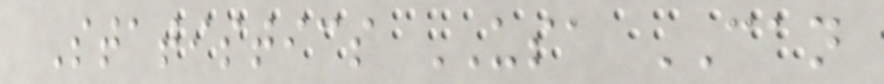Statistics USA CAN
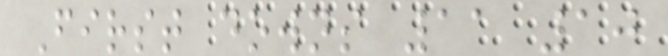First downs 11 10
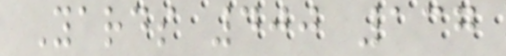Yards 400 137
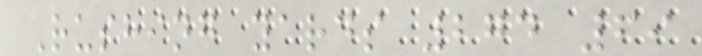Rushing yards 274 69
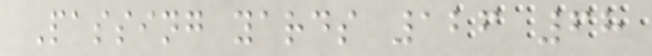Passing yards 126 68
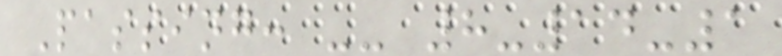Passing: -- 8-14-1
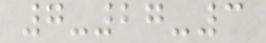7-27-3
